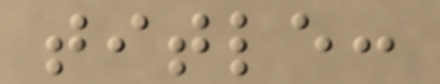title:
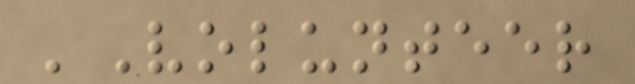'Volunteer
